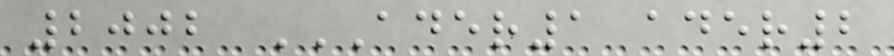2002 ADER1 ADER2
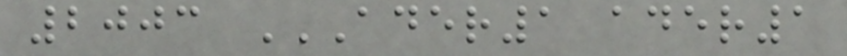2003 ADER1 ADER1
